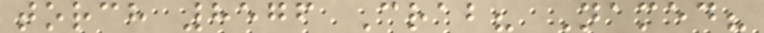torch 8576 Crab? Named?
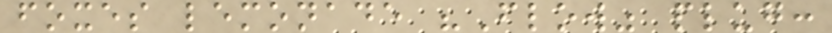foxes lemonade "Flow" plug:
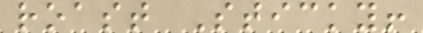roast Sticky!
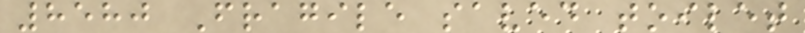8580 Fragile saved toilet
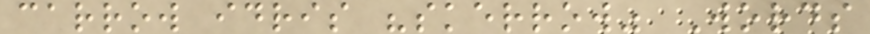carrow idris "skerrow" Words
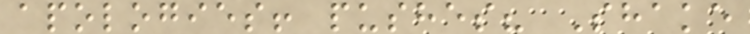apologies! pushes? Shake
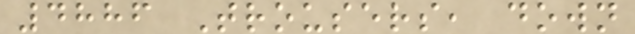4886 Trousers, down
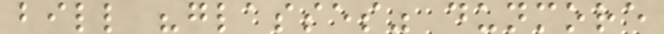bill "glasses" dunmore
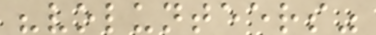"volunteers"
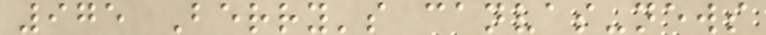975 Berry's canvas-news
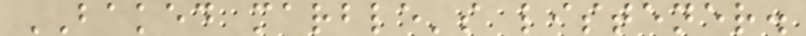BAKED marble's listener.
